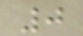0
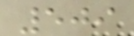509
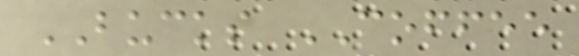BUCKS COFFEE
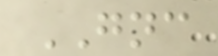GNC
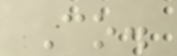Co.
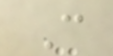C
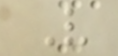V
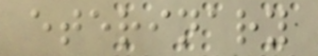eterinary
